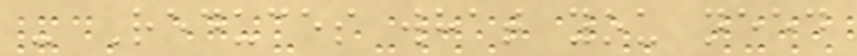- Reduces what you need
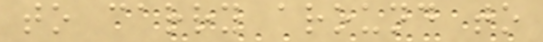to carry around to
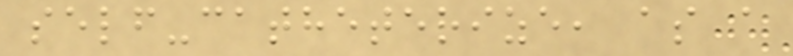self-catheterize, as a
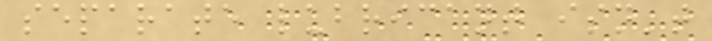separate lubricant isn't
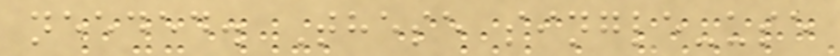needed. These single-use
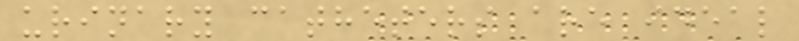urinary catheters are ideal
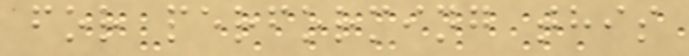for performing this
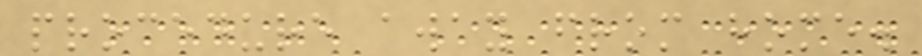procedure away from home.
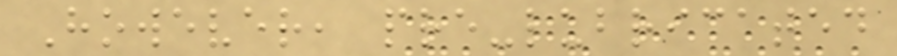However, pre-lubricated
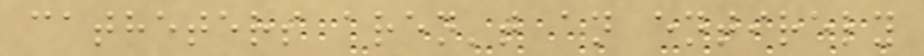catheters aren't an entirely
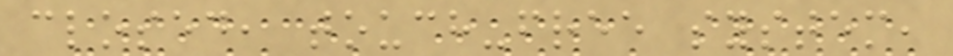closed, touch-free system,
